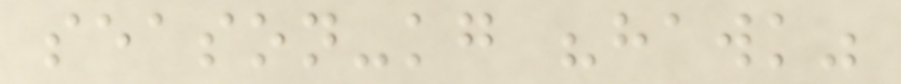season-kg "hawk"
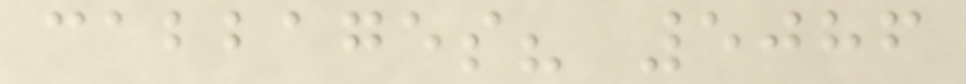cabbages? 5086
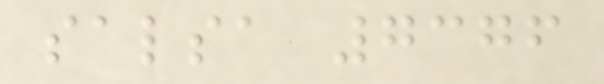salsa 7376
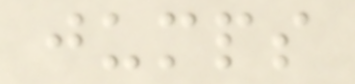jumps
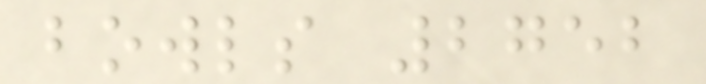bowls 2752
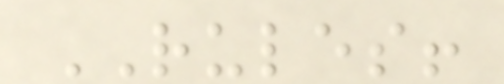RULES!
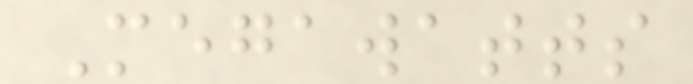Megawatts
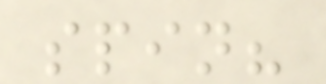spin?
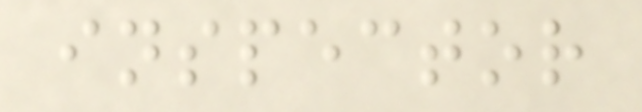inspector
